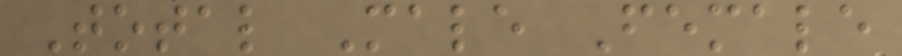Total Male Female
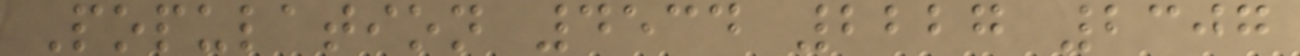Population 4534 2227 2307
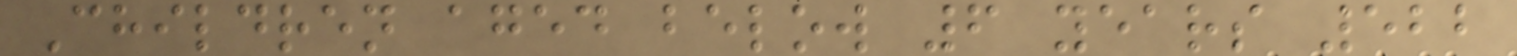Children aged below 6 years 522
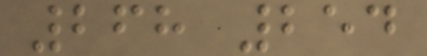268 254
